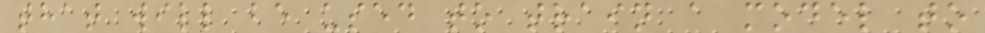that will be used to train a model to
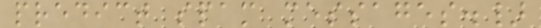predict spam messages.}
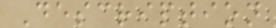Description
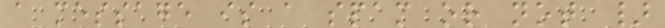a message is a spam or not }
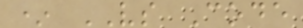* VS Code
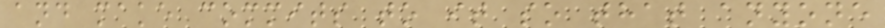and make commits to it so that anyone
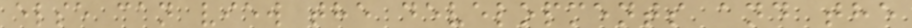else can view the developments and the
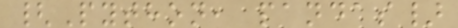{Python, pandas}
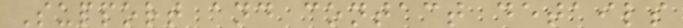Support and contact details
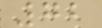72
